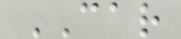CAR
